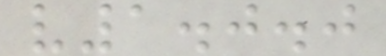v1.0.0
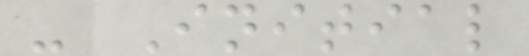- Initial
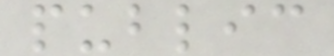public
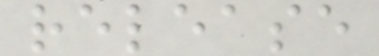release
